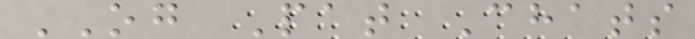OG Pat Chats
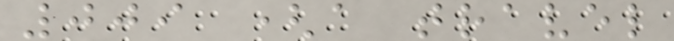009 (a travel
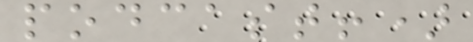podcast!)
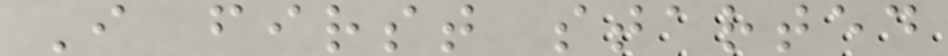I first started
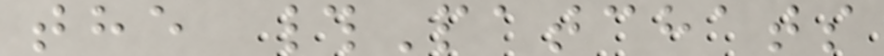the #Patchats
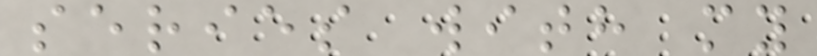series with my
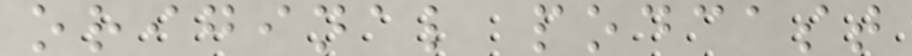original podcast
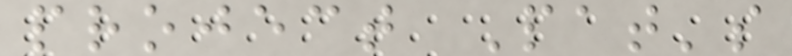project Pat's
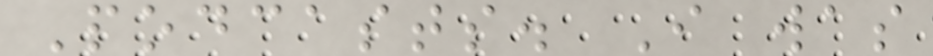Podcasts. I was
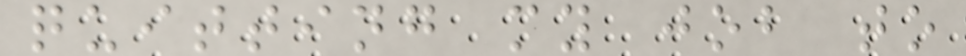quitting my job to
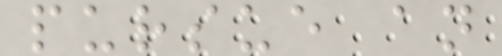pursue an
